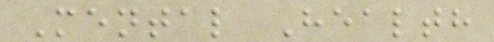Mental Health
